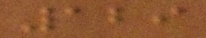129
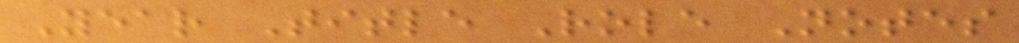Year Title Role Notes
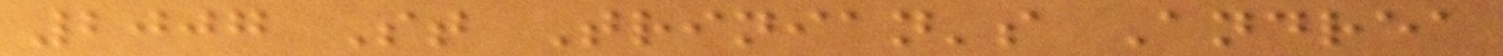2007 St Trinian's Andrea
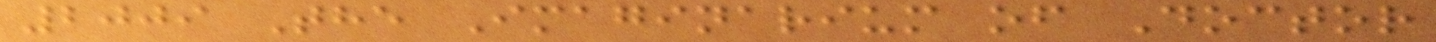2009 The Imaginarium of Doctor
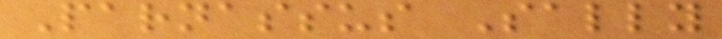Parnassus Sally
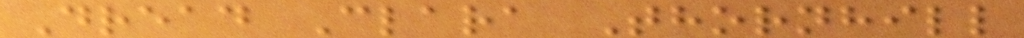Dread Clara Thornhill
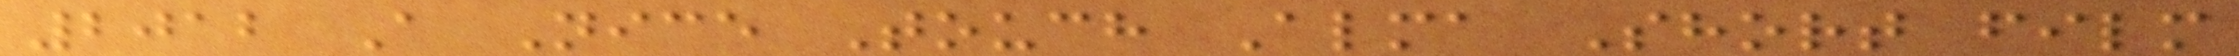2012 A Nice Touch Alma Short film
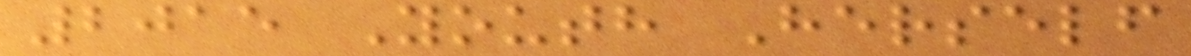2015 Youth Herself
